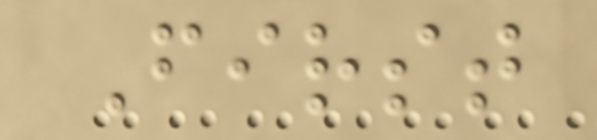First
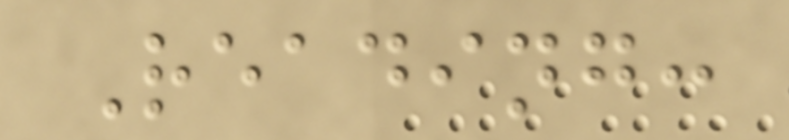Reading:
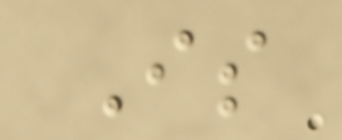Is
